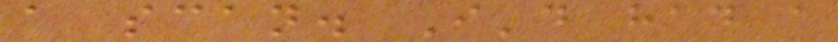a scan. I'd had a
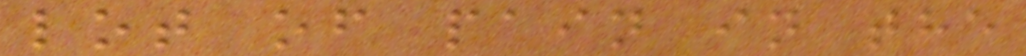lot of pain in the
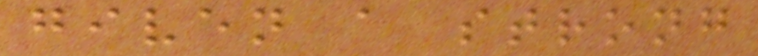given a strong
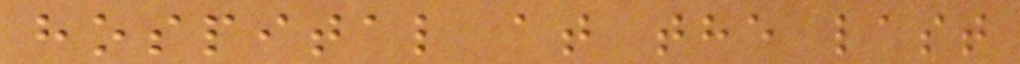hospital at the last
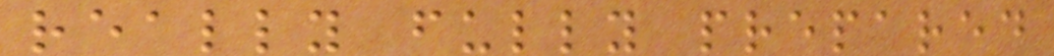really fully prepared
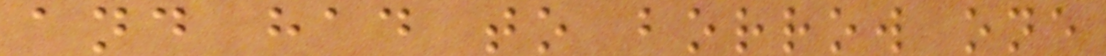and had to borrow one
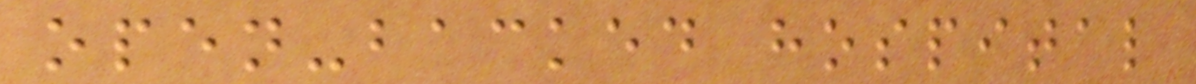open-backed hospital
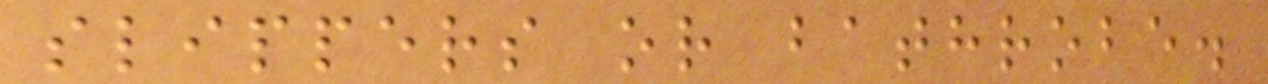slippers or bathrobe.
